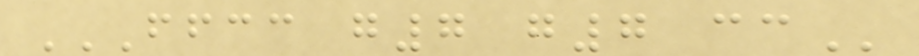FFCC G7 G7 CC
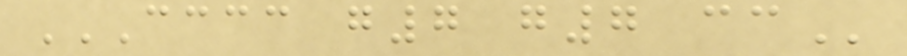CCCC G7 G7 CC
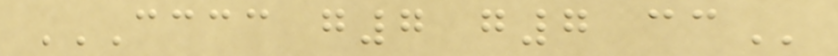CCCC G7 G7 CC
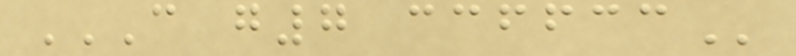C G7 CCFFCC
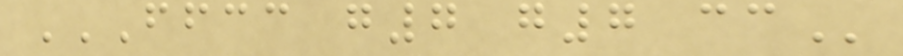FFCC G7 G7 CC
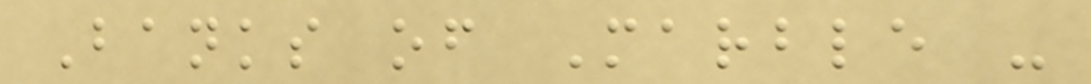Banks of Marble -
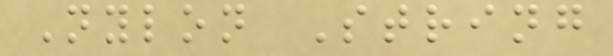Nylon String
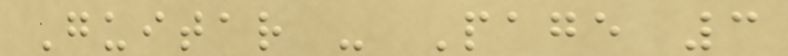Guitar - Page 3
